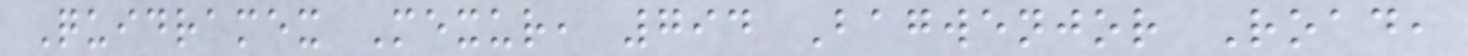Quidramex Mexur, 794 Bagwenjor Road,
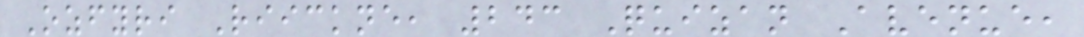Ozfyri Riickne, 243 Quizan Avenue,
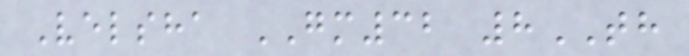Velsha GM32 8TH
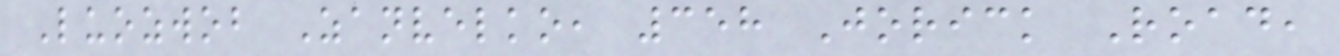Luozwob Zanvelko, 358 Jorick Road,
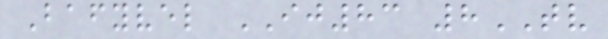Bafyvel IJ83 8TV
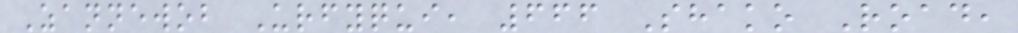Zannewob Urfyqui, 666 Shako Road,
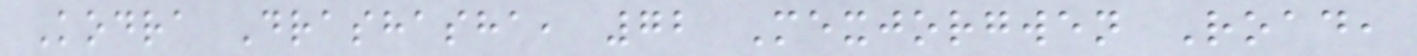Kodra Drashasha, 72 Mexjorgwen Road,
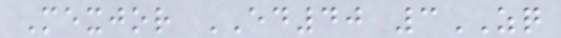Mexjor ED40 3ZQ
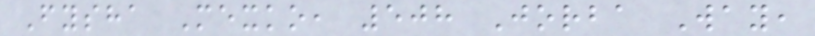Fysha Mexko, 508 Jorba Way,
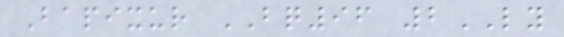Bapixur BQ96 2LY
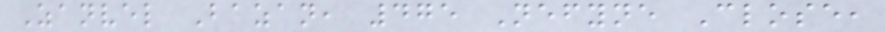Zanvel Bazan, 475 Nefyne Close,
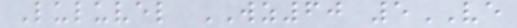Luluvel WZ60 5VE
